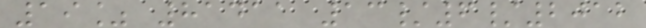19% 81411 13/6/2012
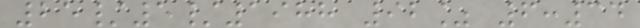25/5/1988 92% 6:34
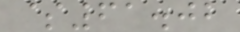$61.02
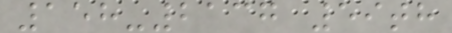158-2137 59th
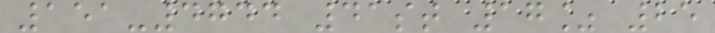151-4744 41st 17% 25
